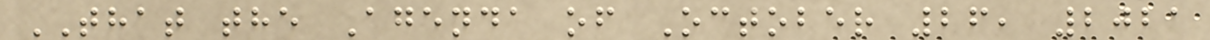THAT the Agenda of October 26, 2021
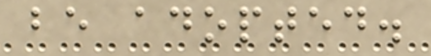be adopted.
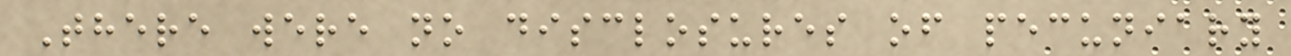There were no disclosures of pecuniary
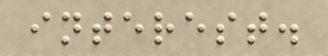interest.
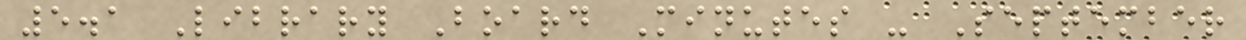5.1 Library Board Minutes - September
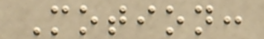Motion:
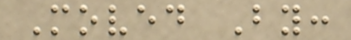Moved By:
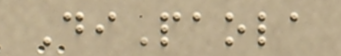DiPaola
